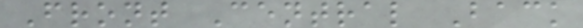Front Central Back
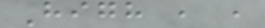High , ,
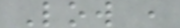Low ,
